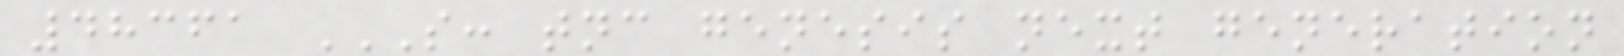48361 S: TNC GENESIS NEXT GENERATION
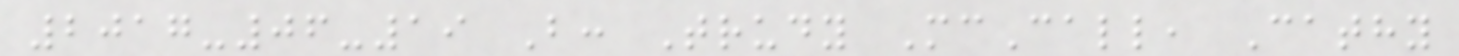2017-06-19 B: Trudy McCall, Cathy
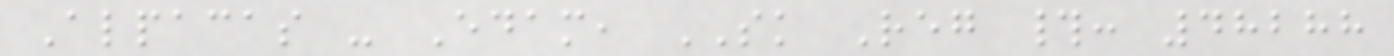Alpacas - Edam, SK Reg #: 48288
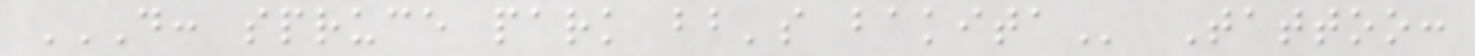D: SPRUCE PARK BB'S BAKITA Tattoo:
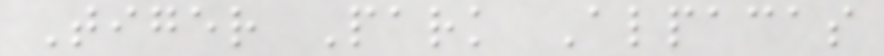Tiger Park Alpacas
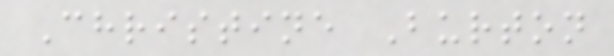Christine Burton
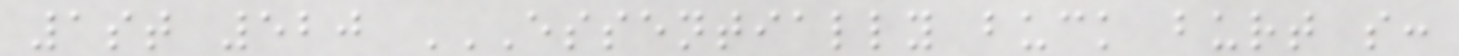1st 520 ESSENTIALLY BUCK BURT S:
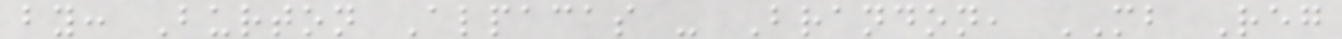by: Burton Alpacas - Brandon, MB Reg
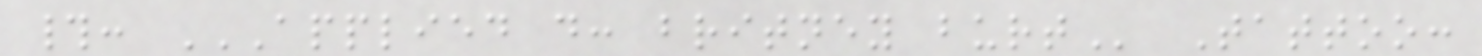#: APPLIED D: BRITNEY BURT Tattoo:
